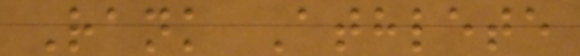Rank Athlete
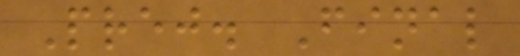Prej. Final
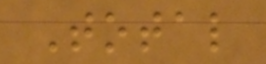Total
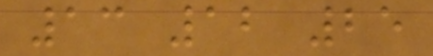13 12 25
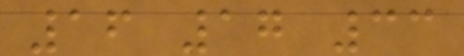16 17 33
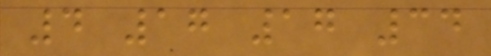4 17 17 34
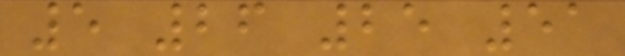5 26 25 51
